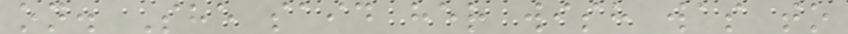on. She said her wish was to
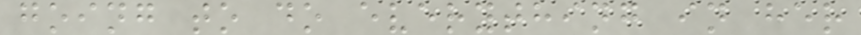going to do everything in her
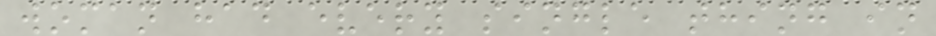woman had every single thing in
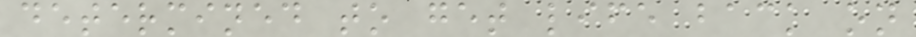determined to get life back on
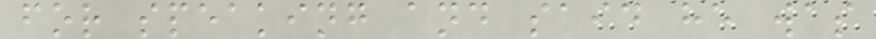for speaking and said he was
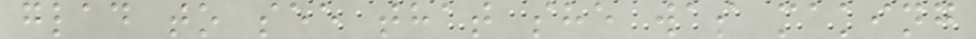glad to see that she was making
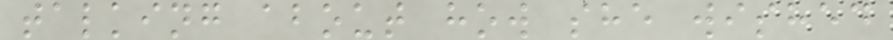talking about how she wished
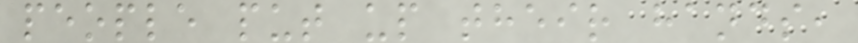people put up their hands,
